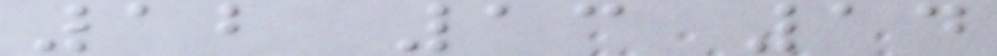12 13 14
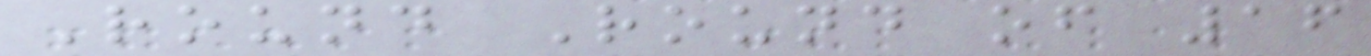Round Round of 16
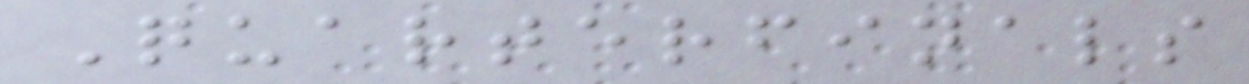Quarterfinals
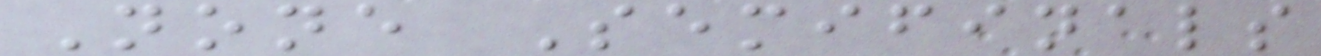None Semifinals
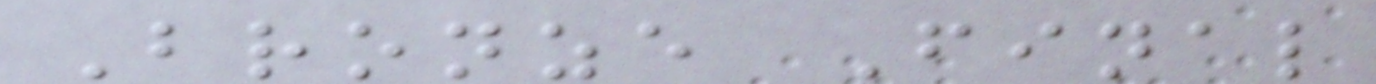Bronze Final
